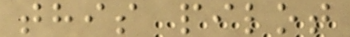this pilot
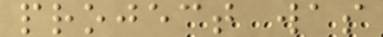project was
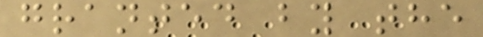granted by the
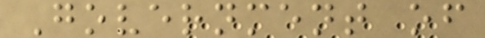Government of
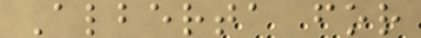Alberta for
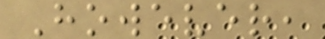However,
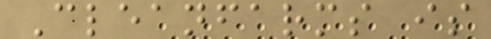Cleanfarms is
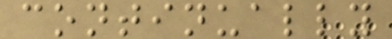continually
